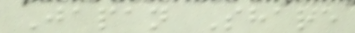Japan Share
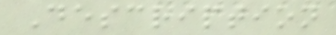Description
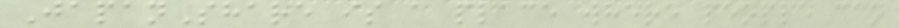JapanShare is a place where people can
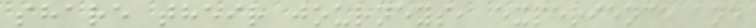share their journeys, experience and
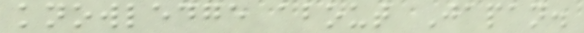knowledge about Japan.
